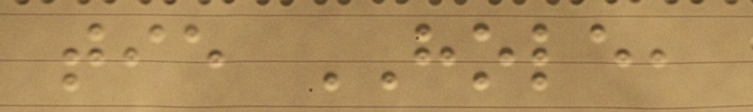tie HOLE,
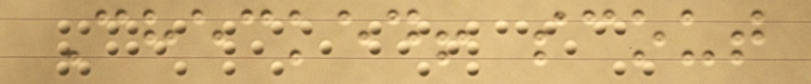Checked! scout
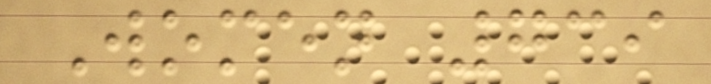Women 739
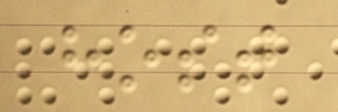host
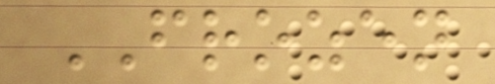FROZEN
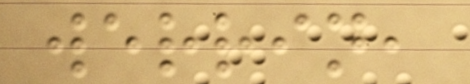werrin,
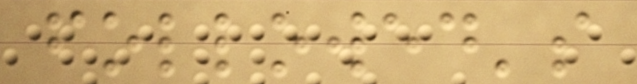followed's
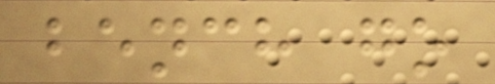bench go
